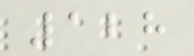128
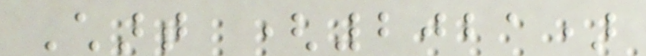Chart (2021)
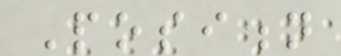Position
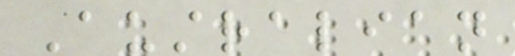Australian
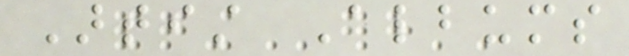Artist Albums
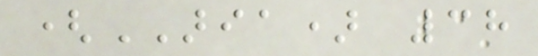(ARIA) 38
